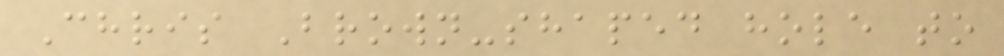Chris Brown-shaped hole to
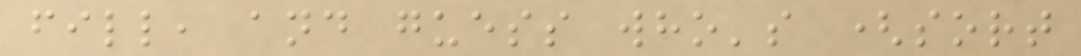fill, and guess who's (sort
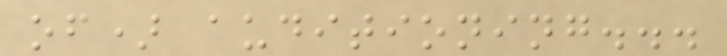of) auditioning...
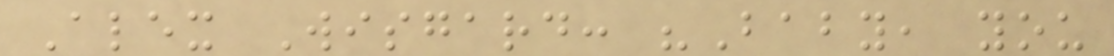Alex Wisgard: "Baby, you
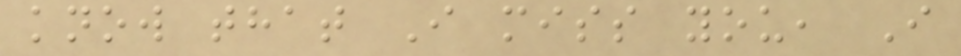know that I miss you, I
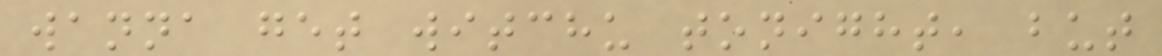wanna get witchu tonight, but
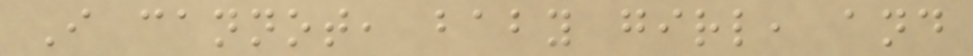I cannot, baby girl, and
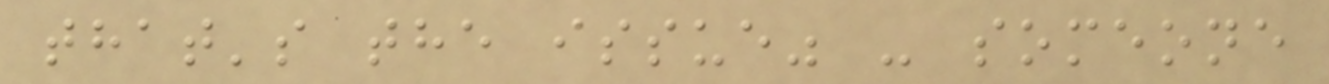that's the issue" - someone
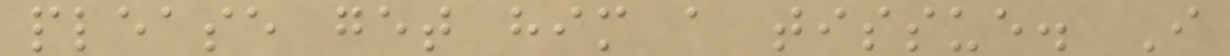please get him a tissue. I
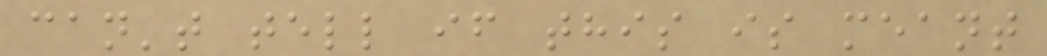can't tell if this is meant
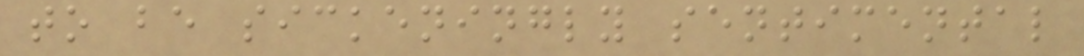to be sickeningly sentimental
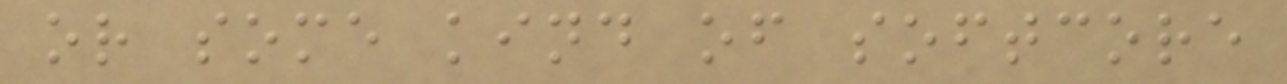or some kind of softcore
